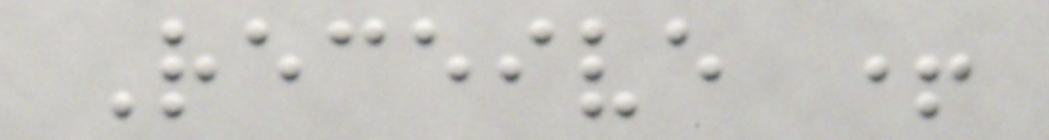Receive +
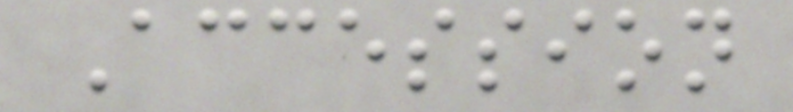Accession
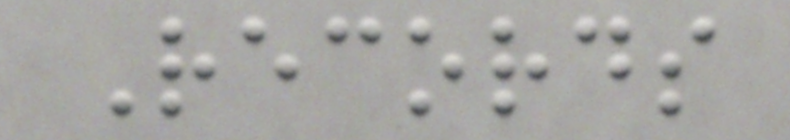Records
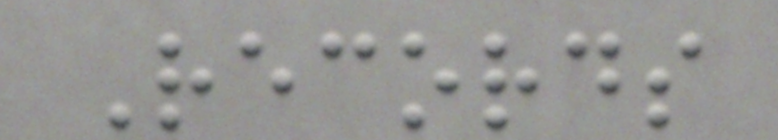Records
